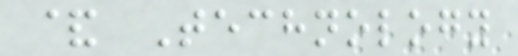& Technology
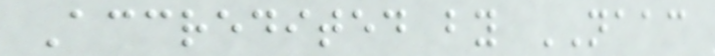Accredited by NAAC
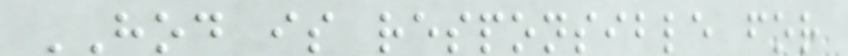HOD is responsible for
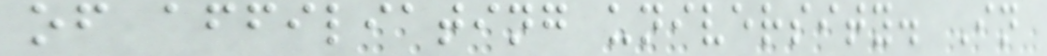of affiliating university. In
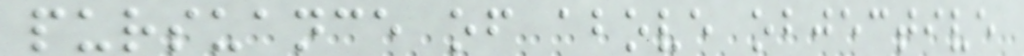pursuance of above objective
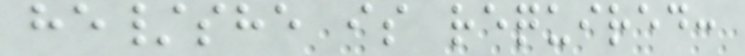he/she is required:
